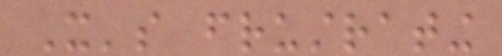It's frustrating
